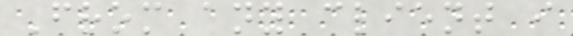From any client i
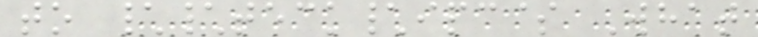to \\teck\ipc$ What
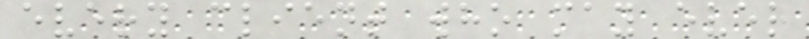every client who may ever
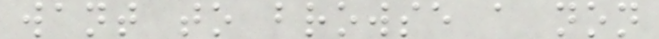want to browse a non
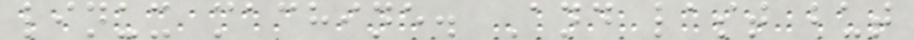linux machine. And last but
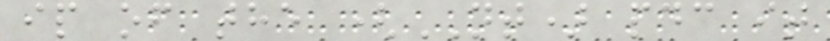ip of the (NT) pdc it
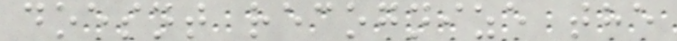doesnt recognize the
